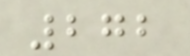272
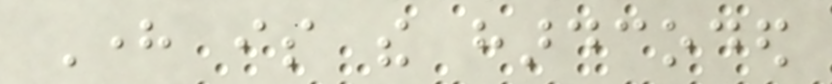Here is the hardcoded
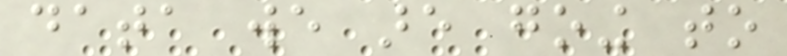data we are going to
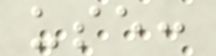use:
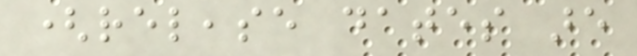(release dates are
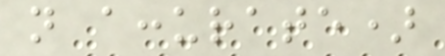not accurate)
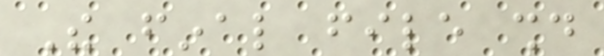The final file should
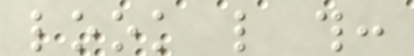look like this:
